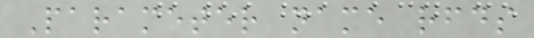Parameter name rfds
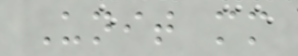Unit mm
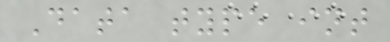Data type int
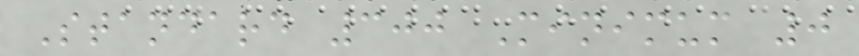Standard 300 Minimum 0
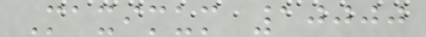Maximum 10000
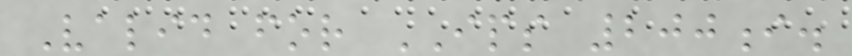Valid for IPS 200i.
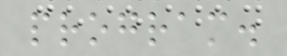program.
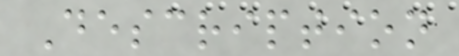Description
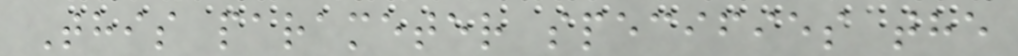This parameter specifies the
